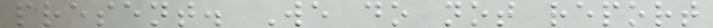present. We do not report
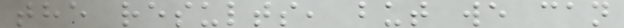the results, but we can
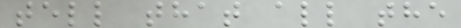tell that all the
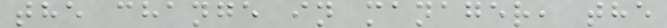the change in manager, the
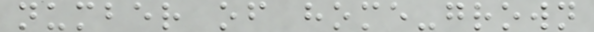number of home-grown
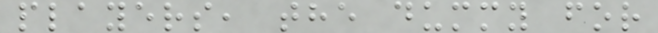players, the dummy for
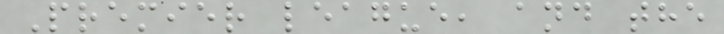Premier league, and the
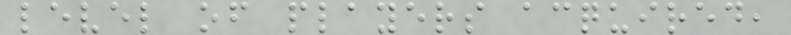level of players acquired,
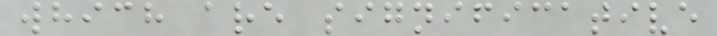which are significative
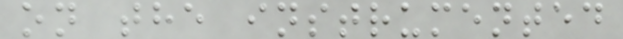on the instrumented
